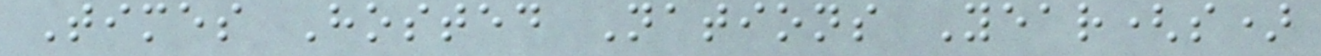Times Hosted Nations Year(s)
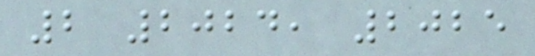2 2024, 2025
